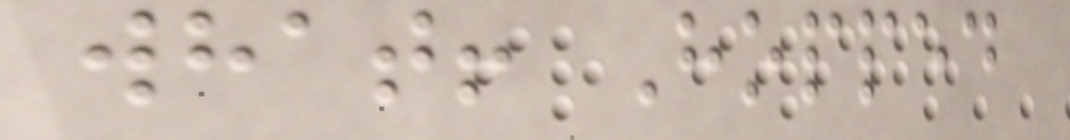what! Hopped
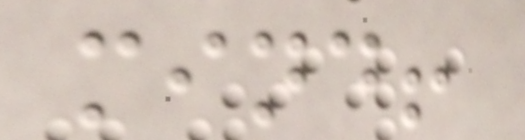mind!
